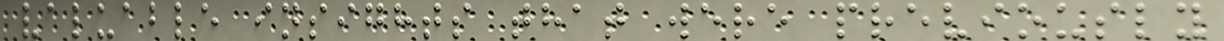valuable insights that were previously
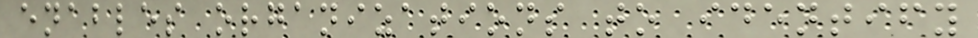enables organizations to identify
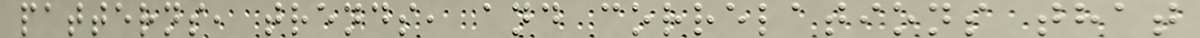patterns, trends, and correlations that
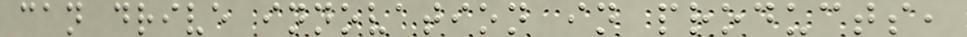can drive innovation in products,
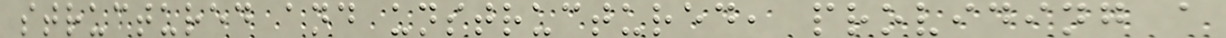structured and unstructured, providing a
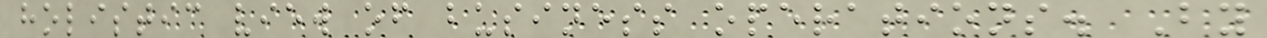holistic view of business operations. By
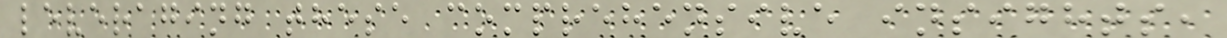leveraging these comprehensive insights,
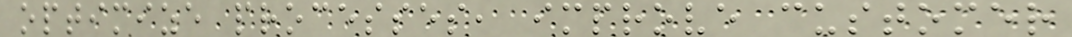optimize processes, improve customer
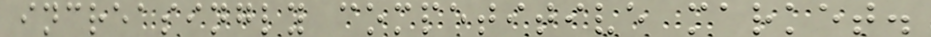increasingly competitive market.
